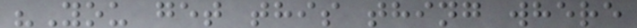"You get this thing where
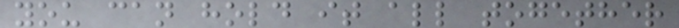you can hold it all together
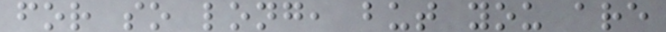for so long, but you are
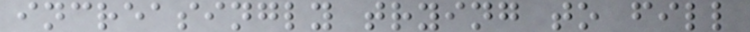increasingly trying to fill
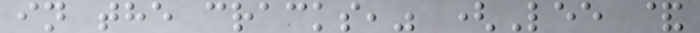in the cracks," (Lee &
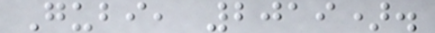Gubi, 2019).
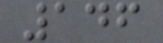146
